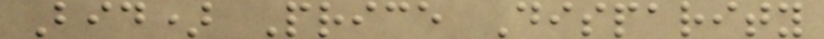Bid) Price Disparity
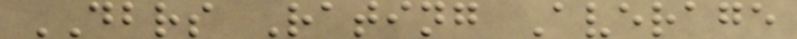DBRS Rating Average
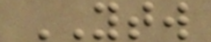YTW
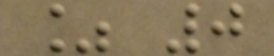% 0
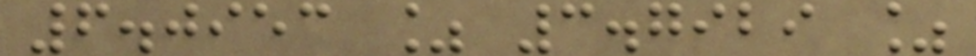6.0953 % 3.7929 %
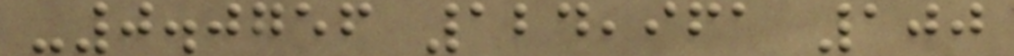-0.0756 124,961 100
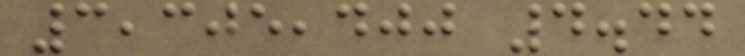3,305,400 4.44
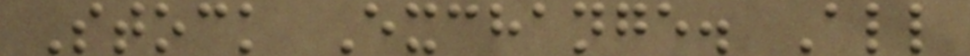Stock Exchange. All
